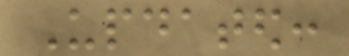Updated:
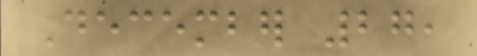December 27,
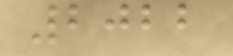2022
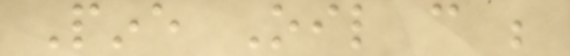Pine Oil can be
